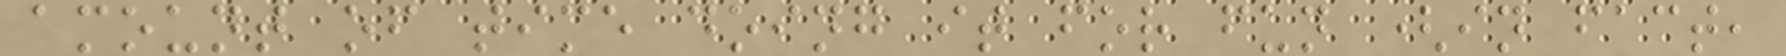amount of time doing it for fun (in fact,
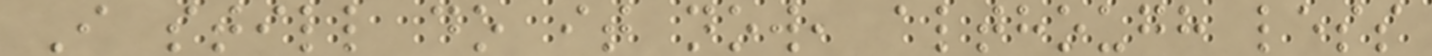I still do it now, although less
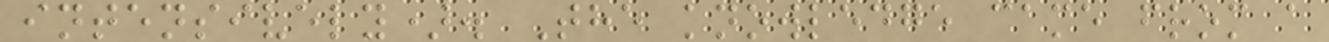intensively). The knowledge came from a
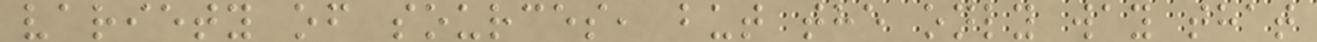variety of sources, but the only way that
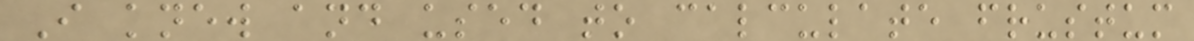I knew and used to calculate frustum
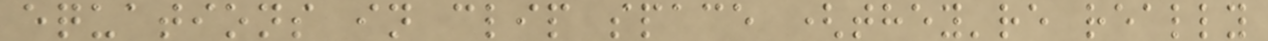equations in clip space (they're really
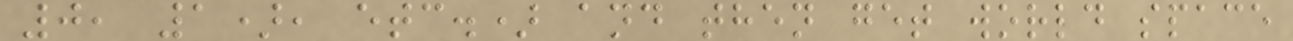0, 1), etc.) and then get world space
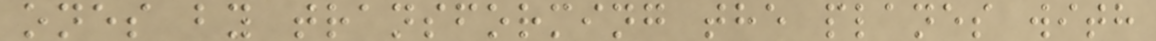ones by transforming the planes with
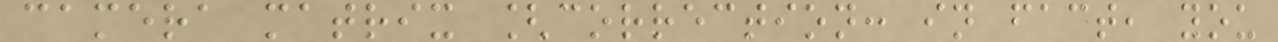camera matrix [correction: in fact, you
